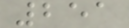251
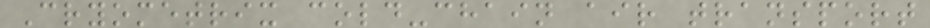Cryometrix cold-chain air transport
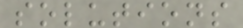solutions
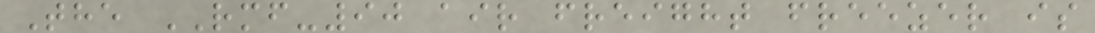The RMF-90 air freight freezer is
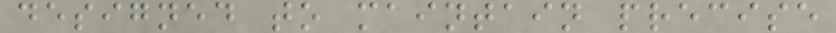designed to maintain precise
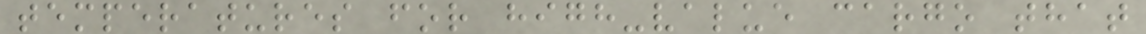temperatures for high-value cargo that
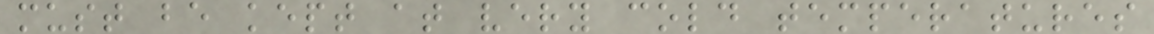must be kept at very cold temperatures
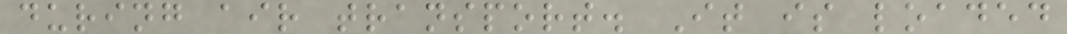during air transport. It is loaded
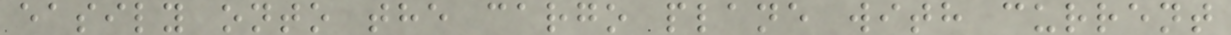easily onto the cargo plane with current
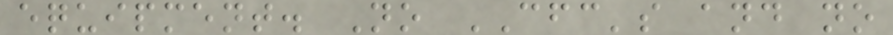equipment. No CFC's and no
